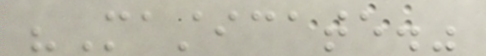"Masticate."
